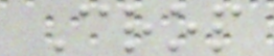Crop
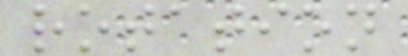rotation
